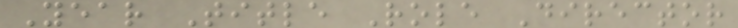Year Title Role Director
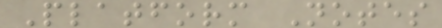Platform Notes
